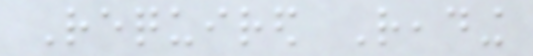Required Reading
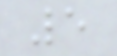5
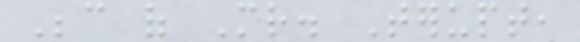Because of Mr. Terupt,
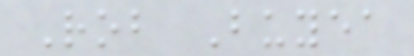Rob Buyea
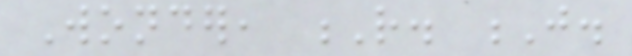Wonder, R. J.
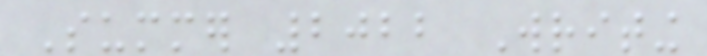Summer 2022 Writing
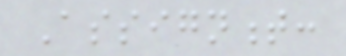Assignment:
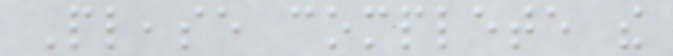Please complete the
